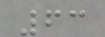63
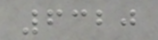6320
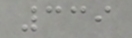339
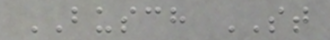BUSCH ST
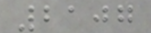2107
